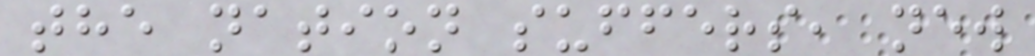the nation suffers, new
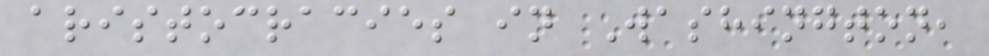aristocracies in Washington,
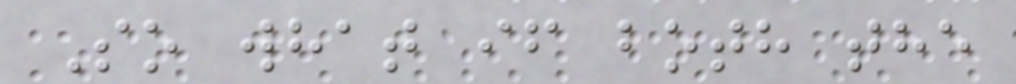So what if both the
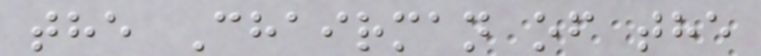the Chairman of the
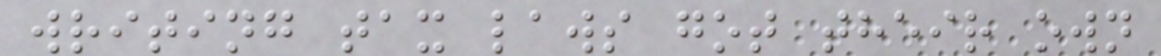writing tax laws got their own
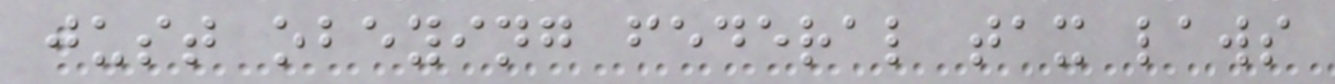just obeying federal tax laws
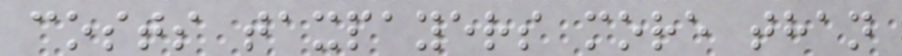costs taxpayers more than
